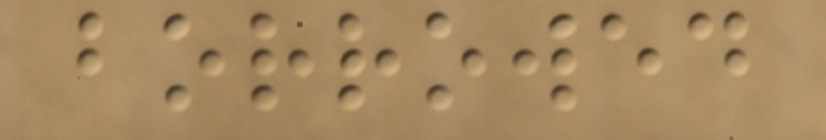borrowed
